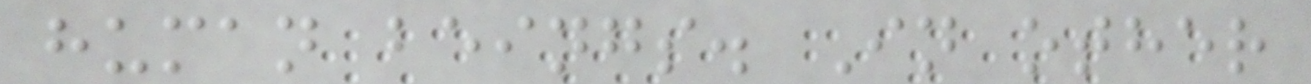human beings. In other
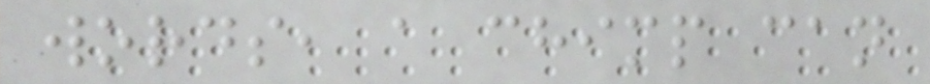words, a chimp can
